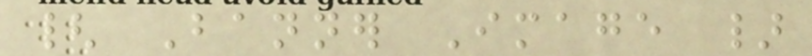{ Banner Image }
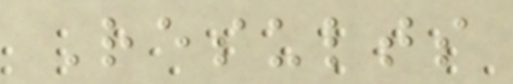Results
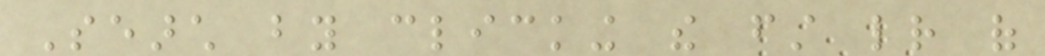Search by clicking the first letter of
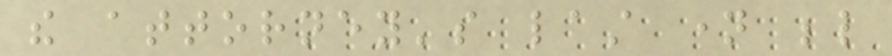the attorney's last name below
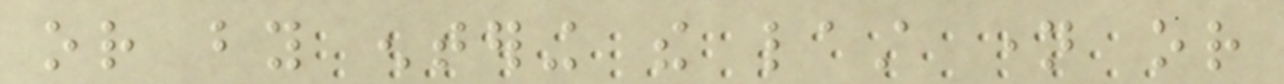or by entering the last name or
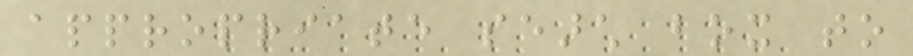appropriate search box to
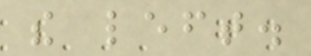the left.
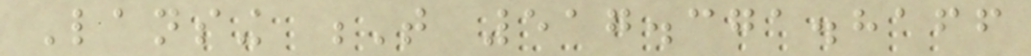Lansing T 517.371.8166
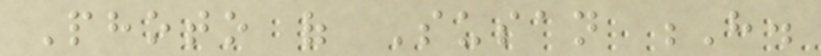Photo of Susan H.
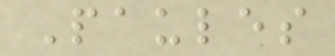Paules
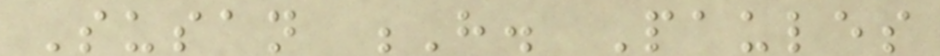Susan H. Paules
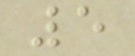5
